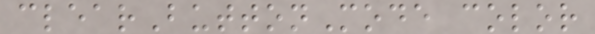clearButtonMode color
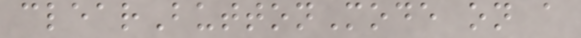clearButtonMode on a
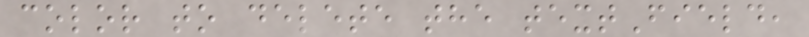color to delete the textField,
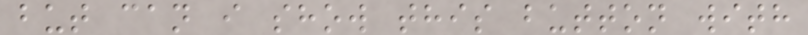but can i show this button with
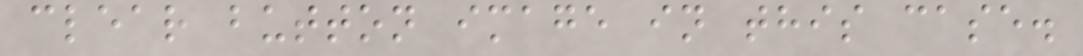clear button image in this case.
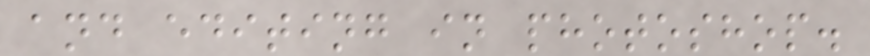and editing in photoshop.
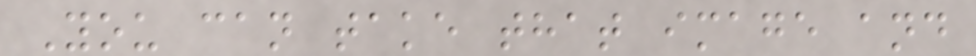You can take that image and
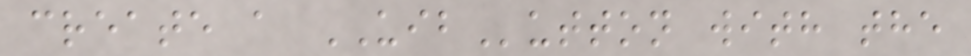create a UIButton with the
